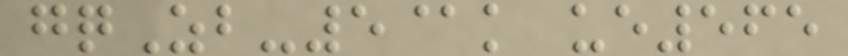gqZb-5@k ue565
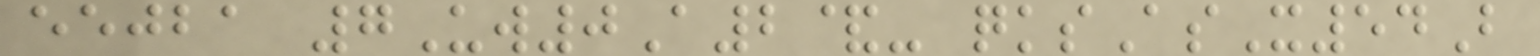eejba 7Uw0A2&- qksAsX54B
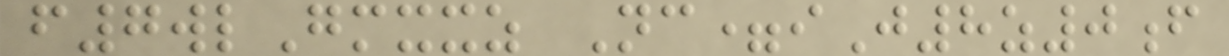f7wlGmxxz Nc=iJ8z0f
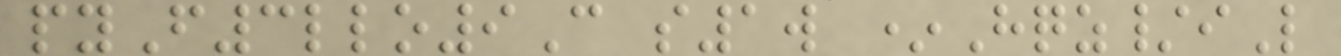pyF3llo9C s1w *Hqz/iL
